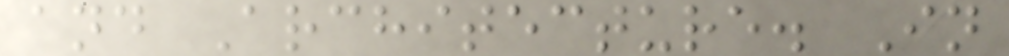and Architecture. In
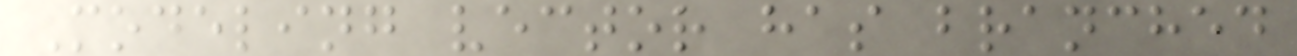Modeling vector has branched
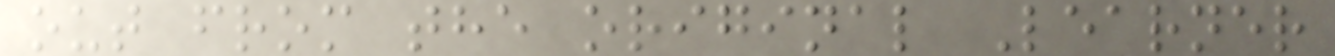out from the original Learner
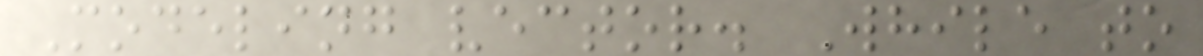Modeling vector. While to
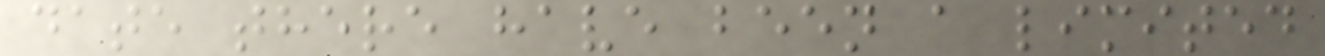date there have been a limited
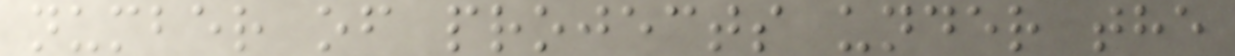number of projects under the
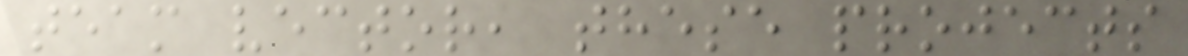team vector, these projects
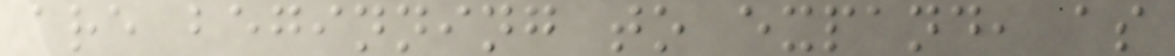are beginning to expand, as
